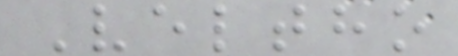Veltho
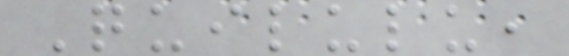Quilulu,
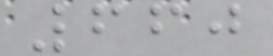660
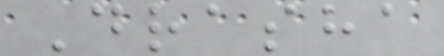Drasha
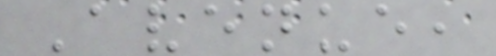Avenue,
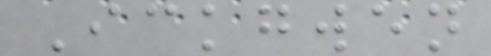Ickgwen
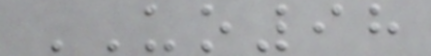UO98
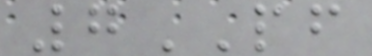7PF
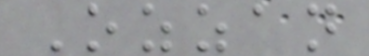Ozzan
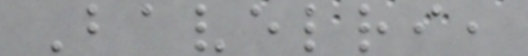Bavelri,
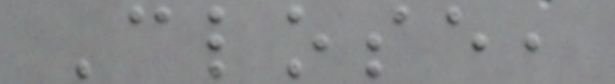Close,
